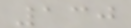130
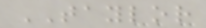TAYLOR
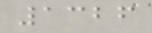1326
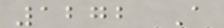1272 A
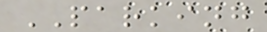PARKING
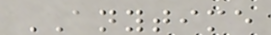ANYTIME
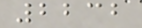2232
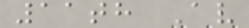11th Av
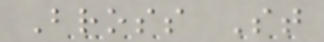Bross St
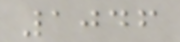1046
